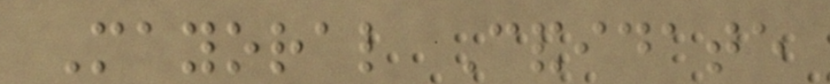Mayoral Candidate
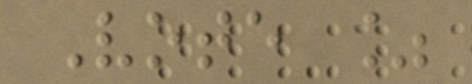Vote %
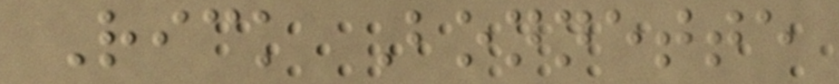Rick Bonnette
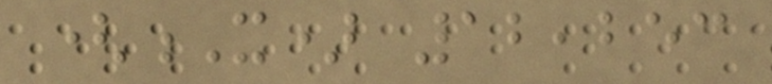(X) 12,253
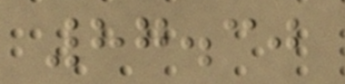87.30
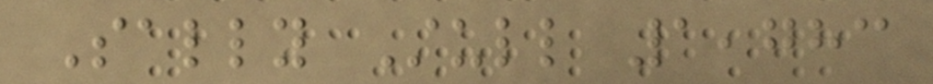Sally Stull 1,783
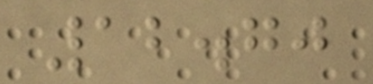12.70
